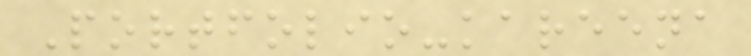Portfolio-kareena
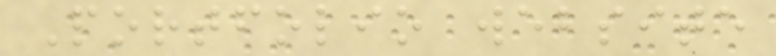Portfolio website
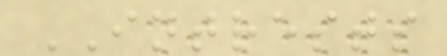INTRESTS
